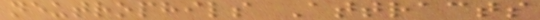neutrophils Attracts
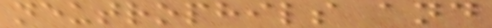neutrophils and
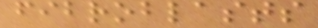fibroblasts
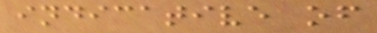indicative of
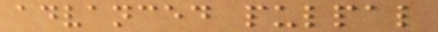advanced pulpal
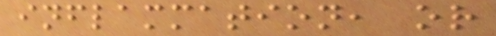inflammation, or
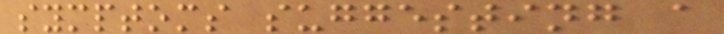symptoms suggesting a
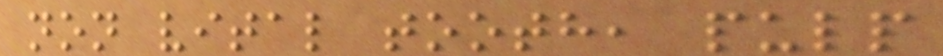non vital tooth, pulp
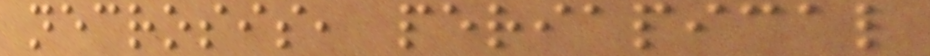necrosis, periapical
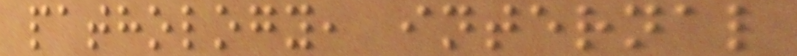pathology, internal
